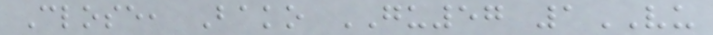Close, Bako GU57 1VU
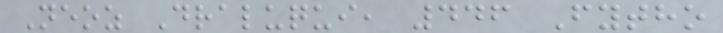Neoz Draluqui, 446 Fytho
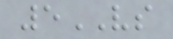5VS
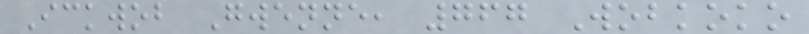Ickwob Gwenne, 767 Wobkoko
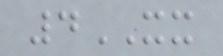4XX
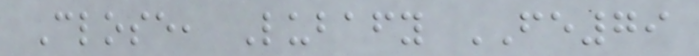Close, Lubafy FE79
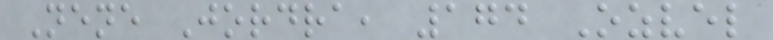Nene Jordra, 174 Ozvel
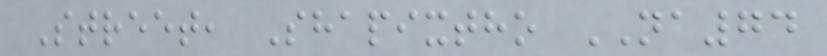Street, Shapixtho NA74
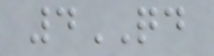4QD
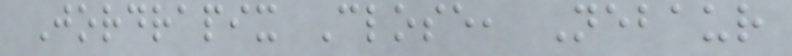Jordrapix Close, Nebaur
